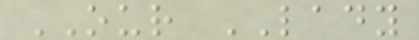OUR LADY
